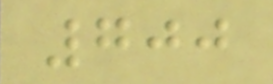700
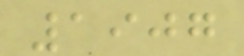1907
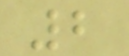2
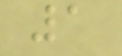1
